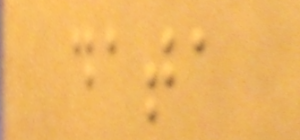data
